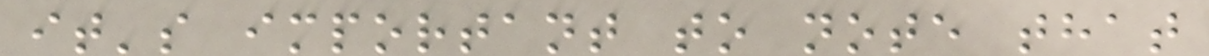it's important to note that
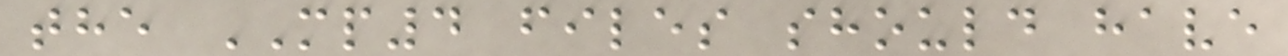the MP4 files should have
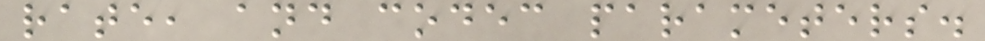rate, and codec parameters.
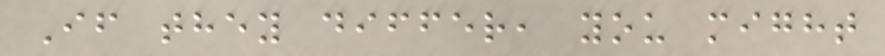If they differ, you might
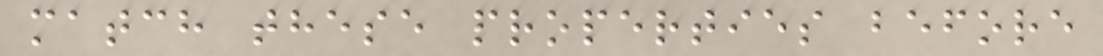match these properties before
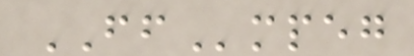FFmpeg
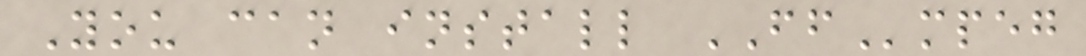You can install FFmpeg
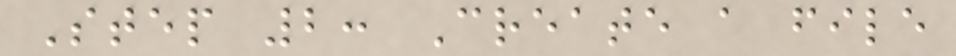Step 2: Create a file
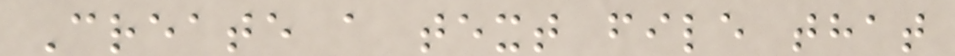Create a text file that
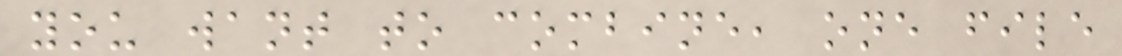you want to combine, one file
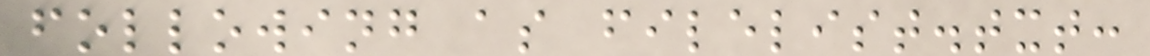following as filelist.txt:
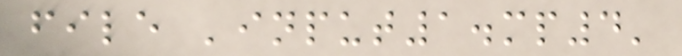file 'input1.mp4'
